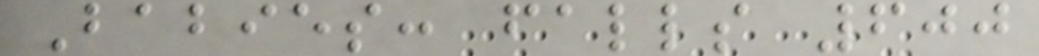Babies: falls 600
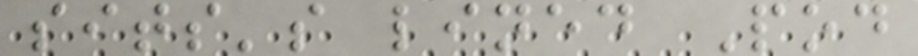sits's lined Pod
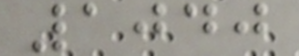1040
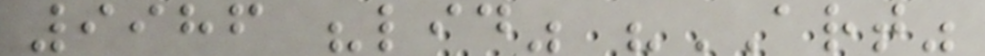9986 "lid" "ART"
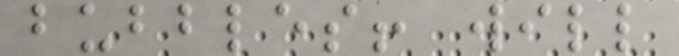bubbles! will
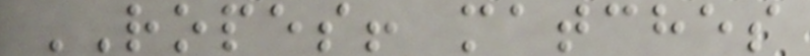ROPES! matches
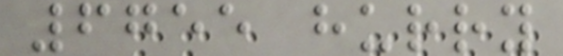6755 hurry
